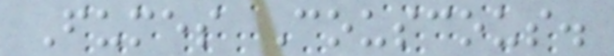Fumes Couscous.
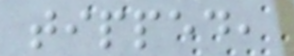tipped,
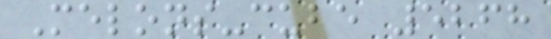Melons-cube 5268
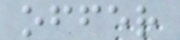offer
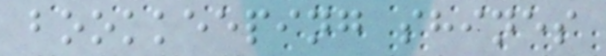bookkeeping shines
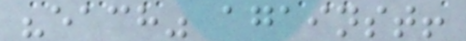"each" against!
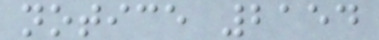notice 2154
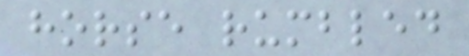horse rumbled
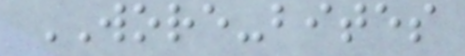WORE-bites
